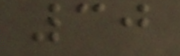30
